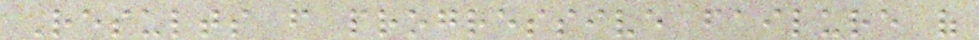Results from progressive failure of
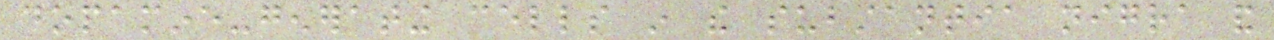dopamine-generating cells in the substantia nigra and
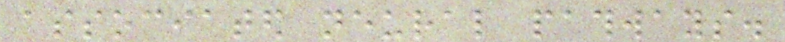associated neural pathways.
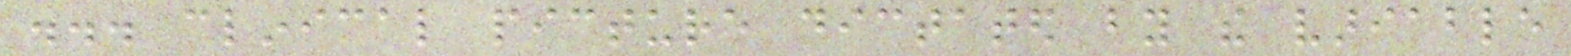... clinical picture dictated by the variable
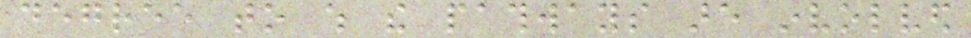degree to which the pathways are involved
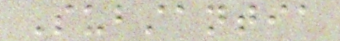Substantia
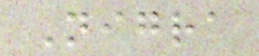Nigra
